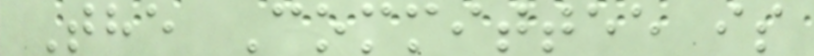The Committee is
